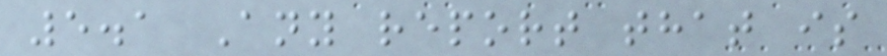5.1 Any report that is
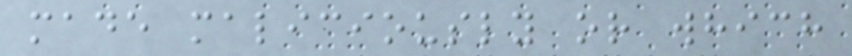made maliciously or which
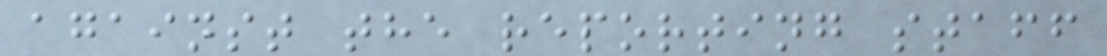against the reporting staff
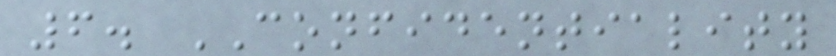6. CONFIDENTIALITY
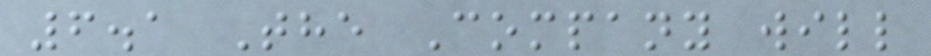6.1 The Company will
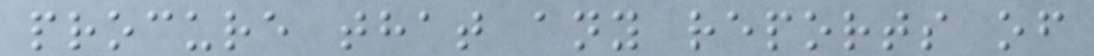procure that any reports of
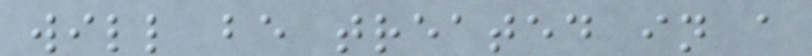will be treated in a
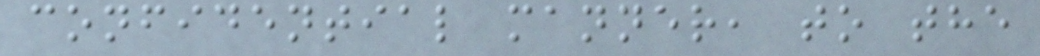confidential manner, to the
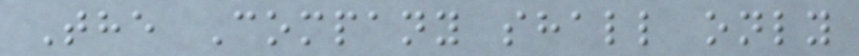The Company shall only
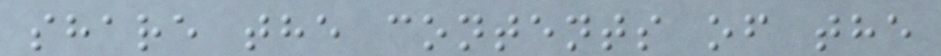share the contents of the
